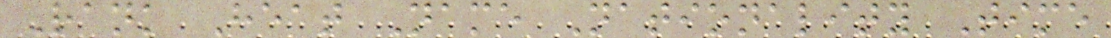Rank Heat Name Nationality Time
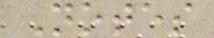Notes
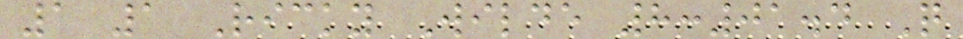1 1 Ricky Wilde 8:01.4 Q
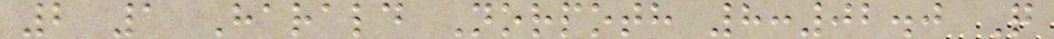2 1 Harald Norpoth 8:02.0 Q
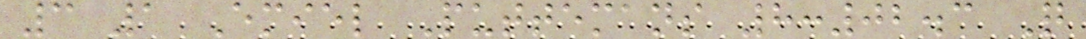3 1 Emiel Puttemans 8:02.3 Q
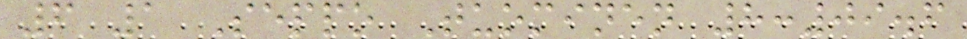6 1 Seppo Tuominen 8:09.6
